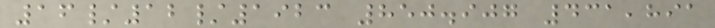16/12/1923 850.907 431,891
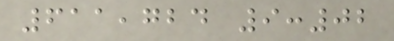611,724 9:02
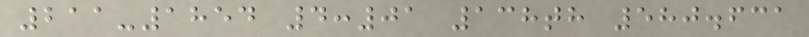211-1854 4:01 138th 580.631
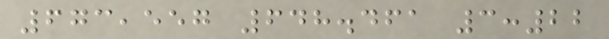673,557 648.461 3:22
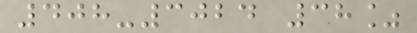408-3024 38%
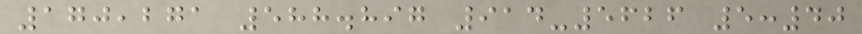170,271 588.897 914-5626 5:40
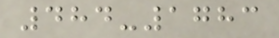484-1783
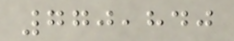770,840
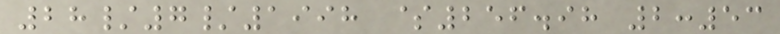28/7/1998 $256.98 2:53
